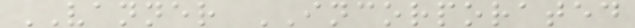VANNER INCORPORATED
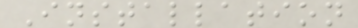Installation
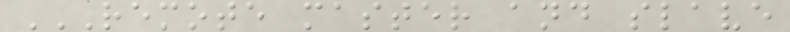REMOTE MASTER AND SLAVE
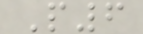P6
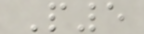P5
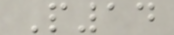P14
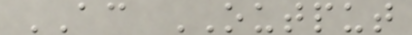AC OUTPUT
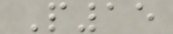P15
